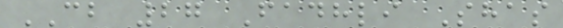CB 27 Fadhli Shas
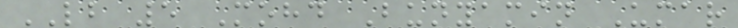LB 5 Mohd Bunyamin Umar
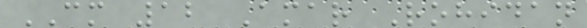CM 12 Amar Rohidan
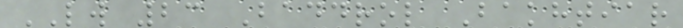LW 23 Baddrol Bakhtiar
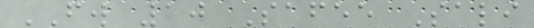FW 10 Safee Sali
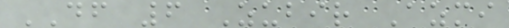DF 6 Zubir Azmi
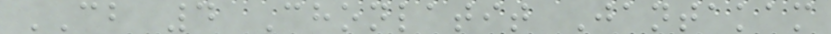CB 4 Chonlatit Jantakam
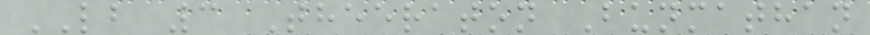LB 3 Theeraton Bunmathan
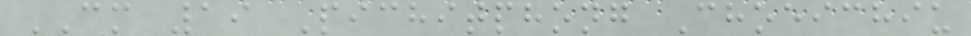CM 19 Pichitphong Choeichiu
